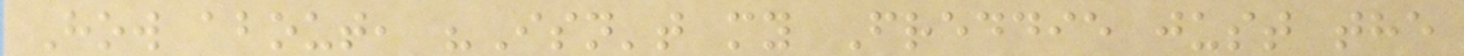How about, "Isn't my Freddie just the
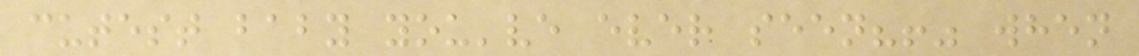cutest baby you've ever seen?!" when
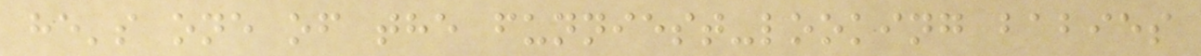he's one of the funniest-looking babies
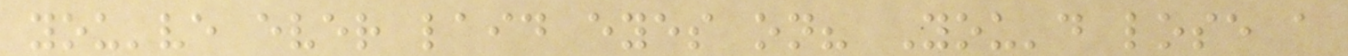you've ever laid eyes on? You'd lose a
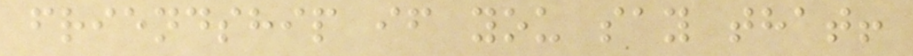friendship if you say that!
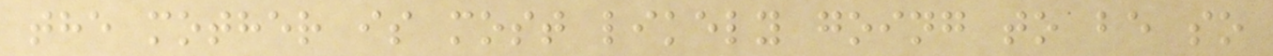the mother is most likely going to be so
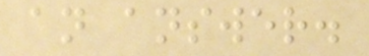an answer.
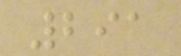291
